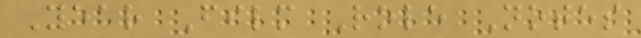Year Film Role Notes
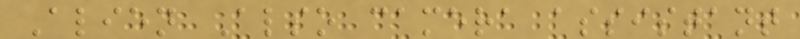Alien Also camera assistant
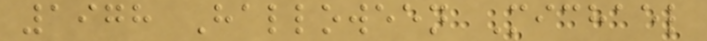1978 Halloween Michael
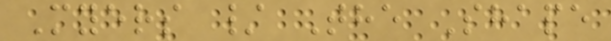Myers / The Shape
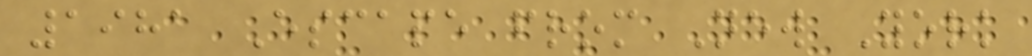1981 Escape from New York
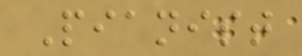Pianist
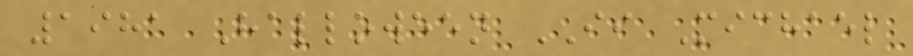1981 Halloween II Michael
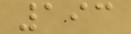193
